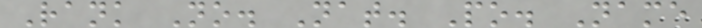Rank No. Nat. Po. Name
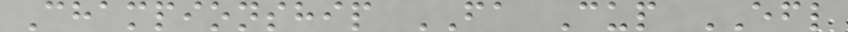Championship FA Cup EFL
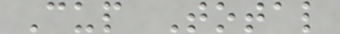Cup Total
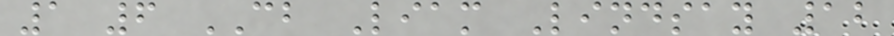1 6 CB Liam Lindsay 12
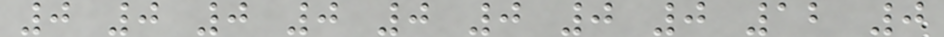0 0 0 0 0 0 0 0 12 0
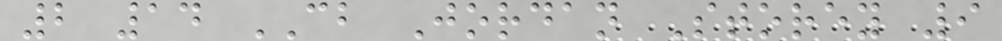2 14 CB Jordan Storey 9
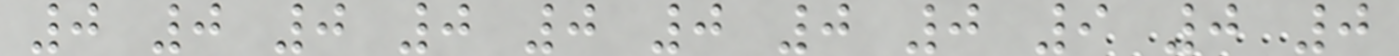0 0 0 0 0 0 0 0 9 0 0
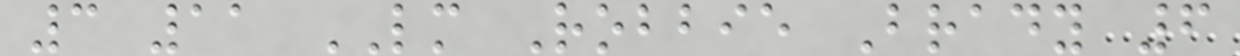3 11 LM Robbie Brady 6
